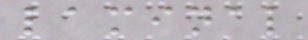laminal
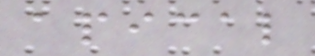apical
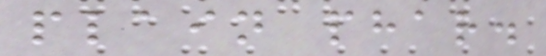plain phar.
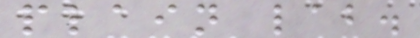plain lab.
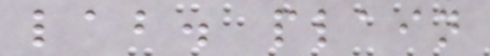lab. plain
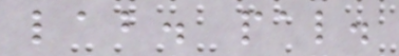lab. pal.
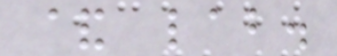& lab.
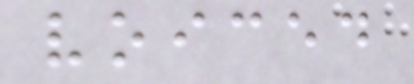voiced
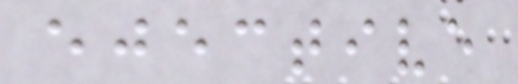ejective
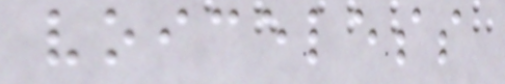voiceless
